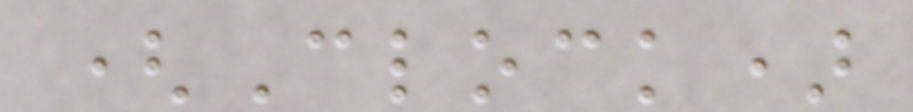(Clock)
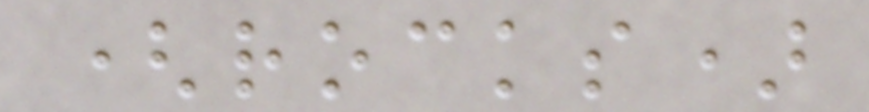(rocks)
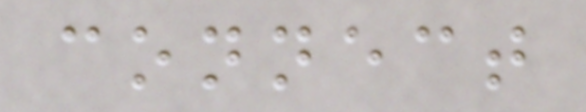connect
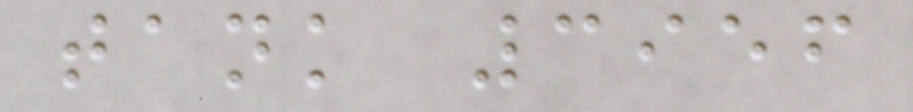tank 3956
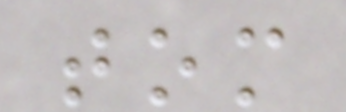tom
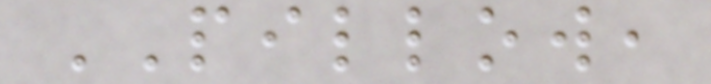PILLOW,
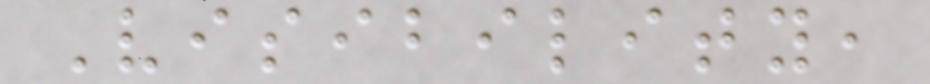Visibility,
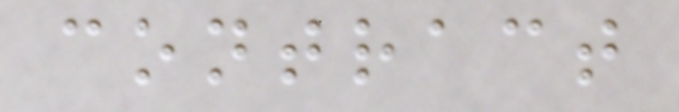contract
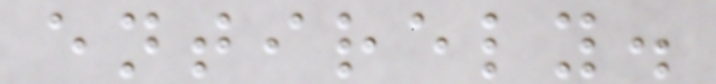entirely.
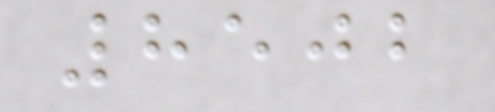8502
